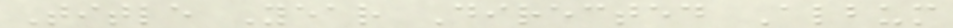Title Year Directed Album
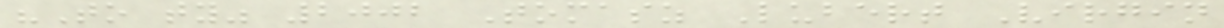"To ty" 2002 Tomasz Lubert Virgin
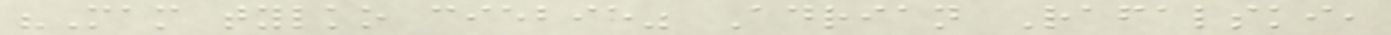"Mam tylko ciebie" Adrian Rafalski,
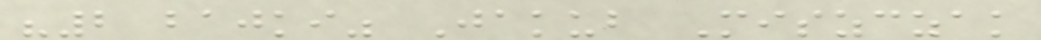"2 bajki" Jakub Miszczak
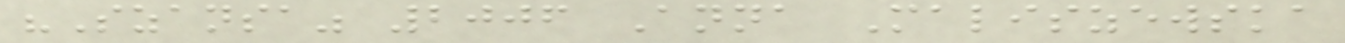"Szansa" 2006 Anna Maliszewska
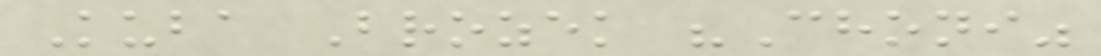Kuba Brozek "Choni"
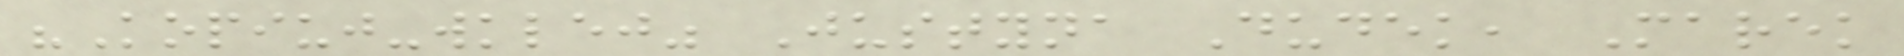"Kopiuj-wklej" Justyna Dudek, Marek
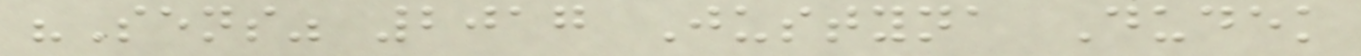"Sens" 2017 Justyna Dudek
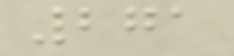271
